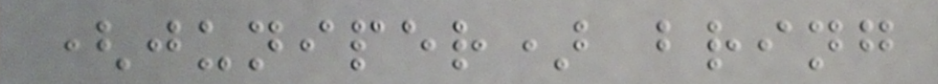(juniper) bring
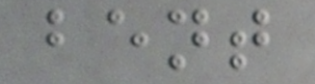bent
